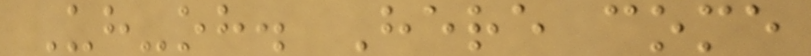Uh-oh. Here come
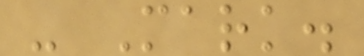- Mark.
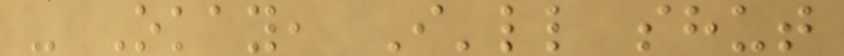- Okay, I'll shut
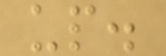up.
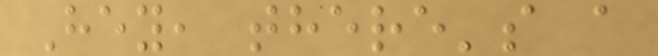Hey, there's a
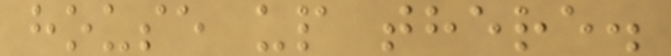house up there.
